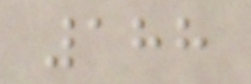188
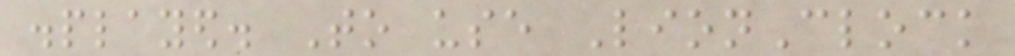displayed. To use LionClock
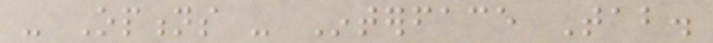- Options - Interface Tab.
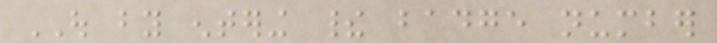OUT by entering their badge number
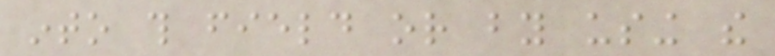into this field or by using the
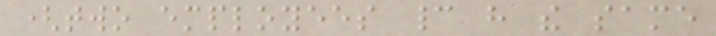(two employees cannot have the same
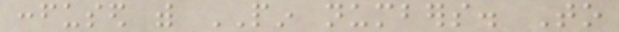confused with PIN numbers. To
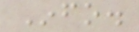Info.
